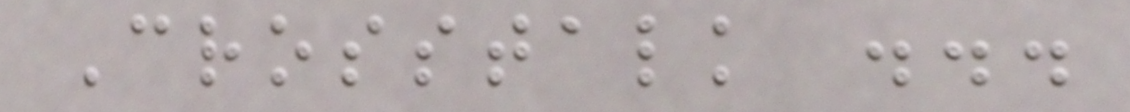Crosstalk ...
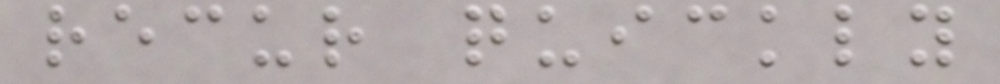recur quickly
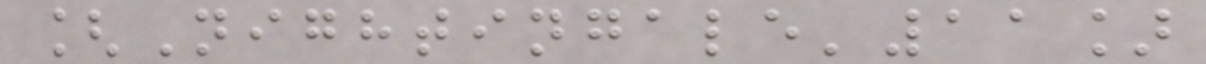[Nightingale'11]
